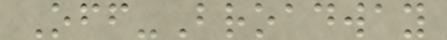Off-Broadway
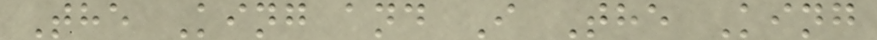The King and I The King
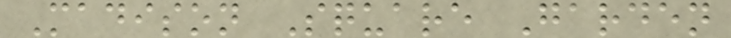Madison Square Garden
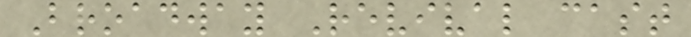Broadway Revival cast
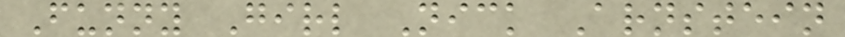Funny Girl Nick Arnstein
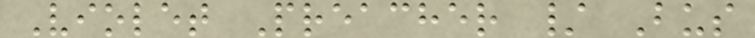Violet Preacher / Bus
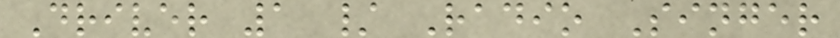Driver 1 / Radio Singer
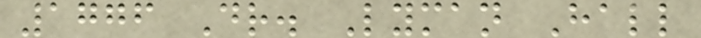1776 Dr. Lyman Hall
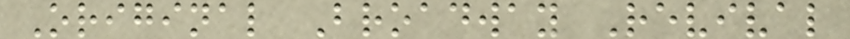Original Broadway Revival
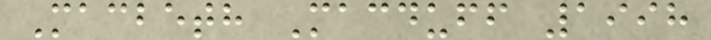Macbeth Macduff 1998
